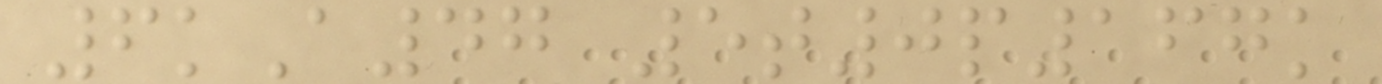6kA47 5t0p167k
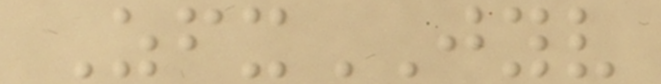ZfxJYV
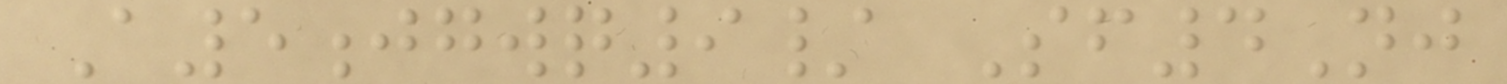A5jgwq9/ Sf4Nj
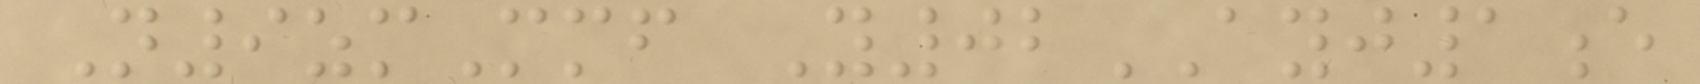N9zmMmf Y02AYJ1e
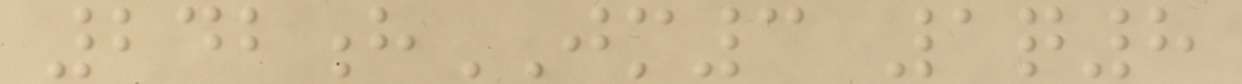242hJM3 1q8
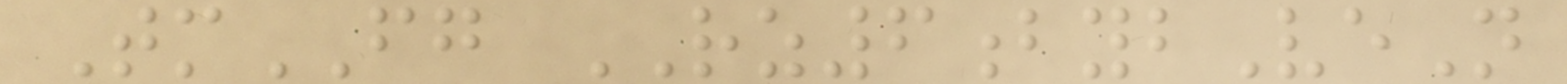TmFG RZ6bybVeN
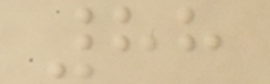88
